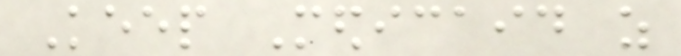Keep Medicaid as
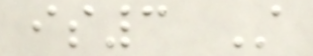is3 Still
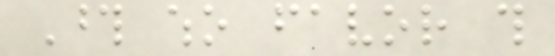Those who favor this
